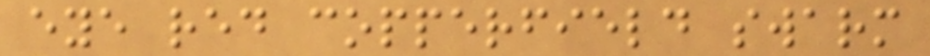eye red copperfield swarm
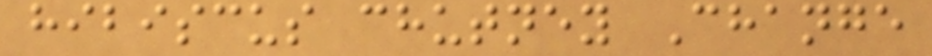hibiscus chutney Change
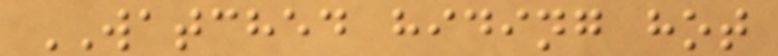WATCHED hiding hot
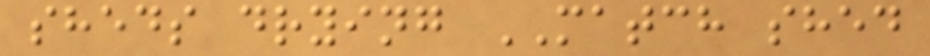sheds drying MATCH shed
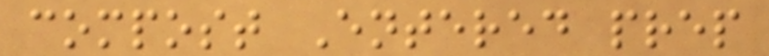compost Entered prep
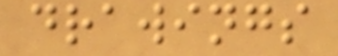drawings
